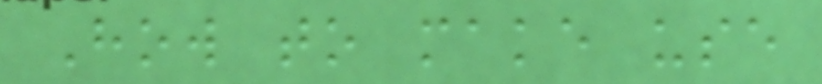How to make use
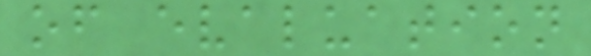of evaluation
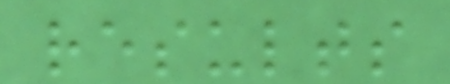results
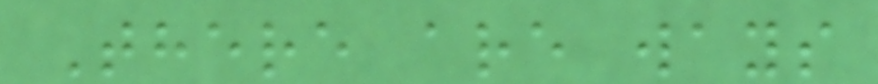There are ways
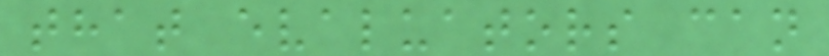that evaluators can
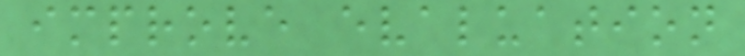improve evaluation
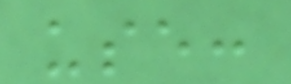use:
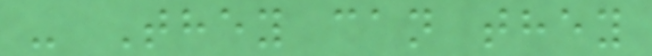- They can they
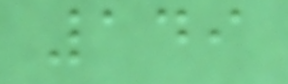149
